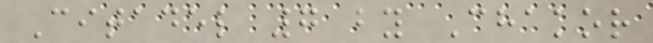Citadel 7 by Chakor
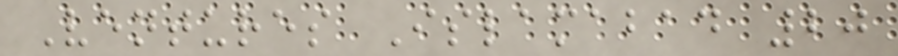Ventures Islamabad 20
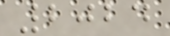2024
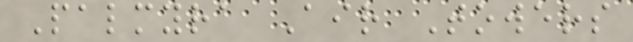Palmyra Air Towers
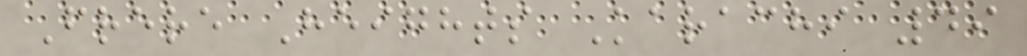Frere Heights Karachi 49
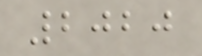2020
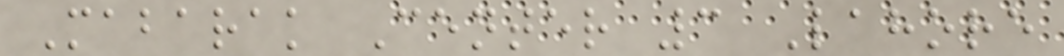Mabarak Center 3 Lahore
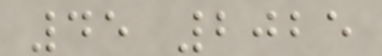45 2025
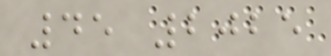45 2025
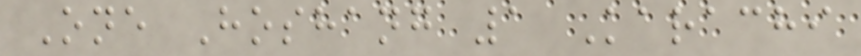One Hoshang 1 Karachi
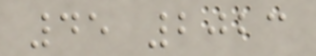45 2023
